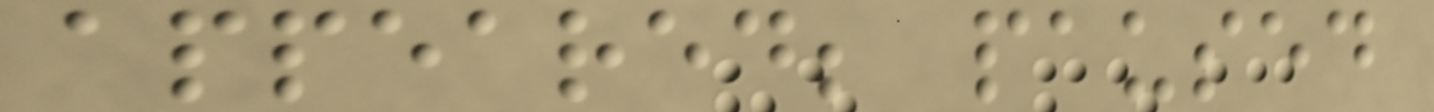appeared; paused
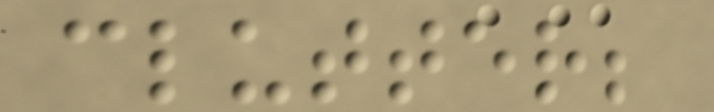clutter;
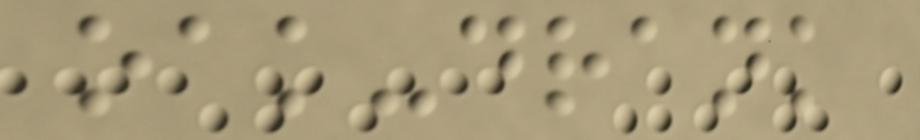oak-drank
